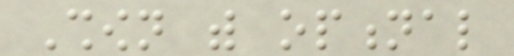Shown with optional
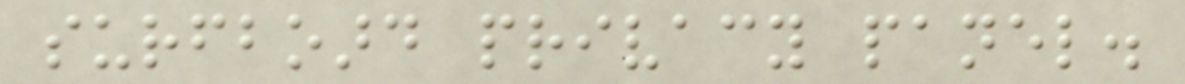surfboard privacy panel.
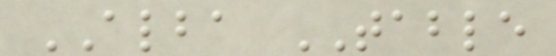ALBA TABLE
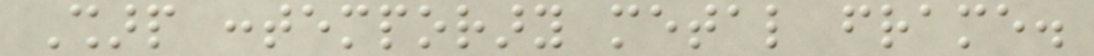Sharp contemporary metal frame.
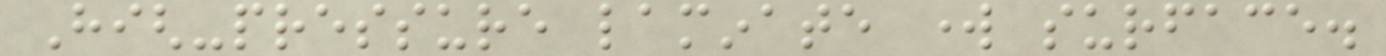High-pressure laminate work surface.
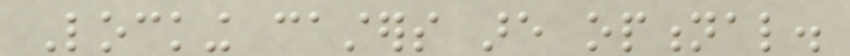Locking casters are optional.
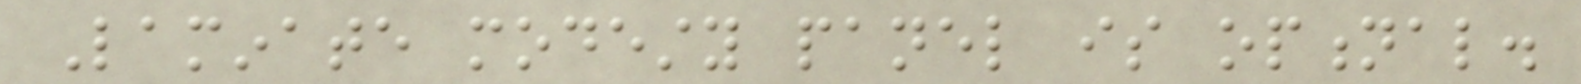Laminate modesty panel is optional.
